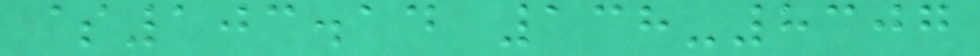$103.14 138-8307
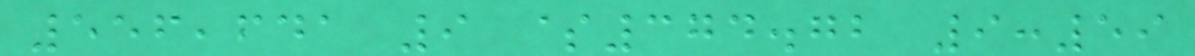556,641 9 $374.72 9:59
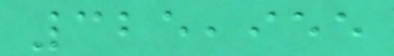325,955
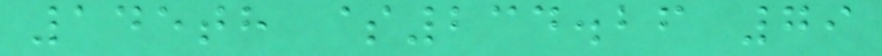145th $234.26 79
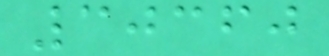30360
